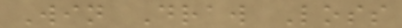Win Draw Loss
